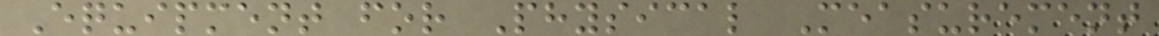Equipment for Physical Measurement
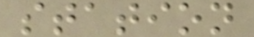station
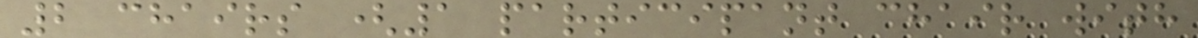2 chairs (1 participant chair with
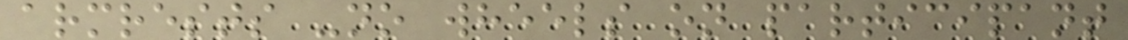armrests -no wheels on participant
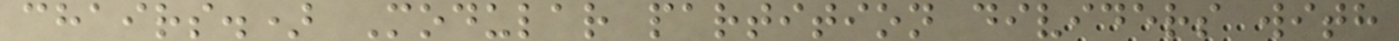chairs.) Modular partition dividers with
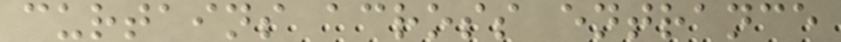curtains across entrance
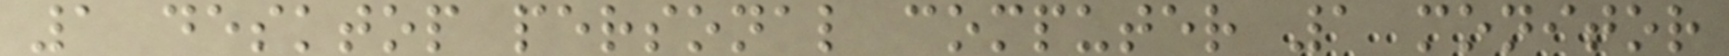1 desktop personal computer 1 monitor
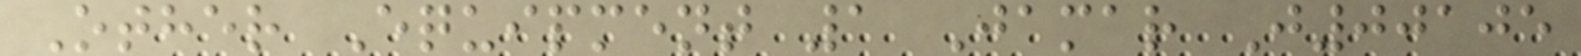Other Equipment 1 Jamar J00105
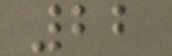22
